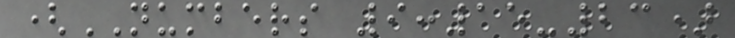(NUMBERS 9:15-23)
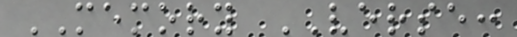MEMORY VERSE:
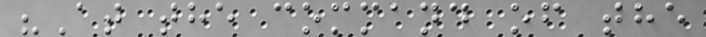"At the command of the
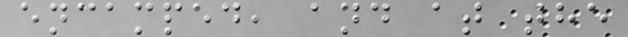encamped, and at the
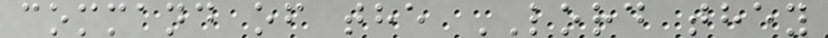command of the LORD they
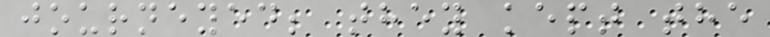journeyed; they kept the
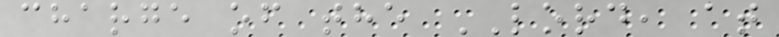charge of the LORD, at
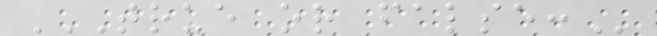TRUE OR FALSE:
